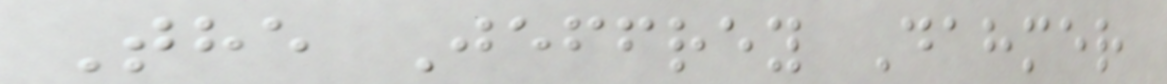The Jeffrey Dahmer
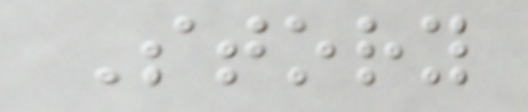Story
